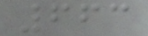663
